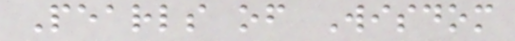Pearls of Wisdom
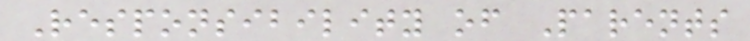Responsibility of Parents
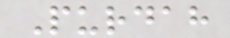Purdah
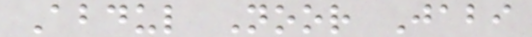Abdul Noor Jabi
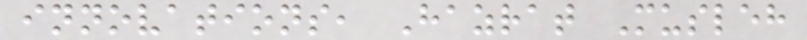innovations, Hazrat Musleh
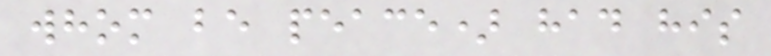whom be peace) had his
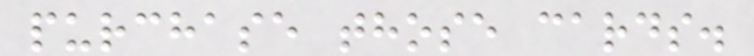purchase those cards.
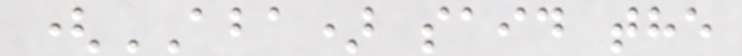(ABA) said the
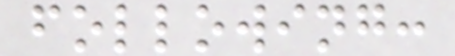following:
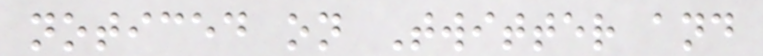noticed on Twitter and
